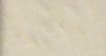9
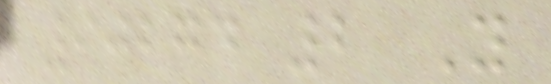90274 2 Y
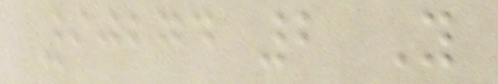90274 2 Y
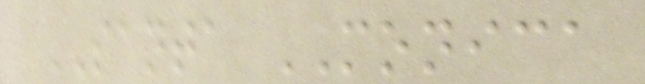SANTA MONICA
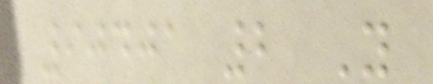90401 2 Y
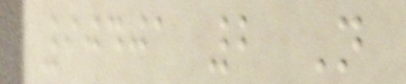90401 2 N
